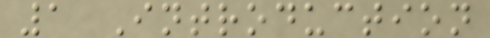1 Introduction
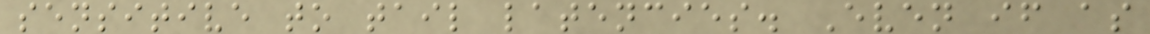sensitive to tail latencies. Even if as
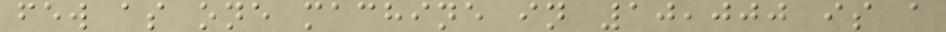few as one machine in 10,000 is a
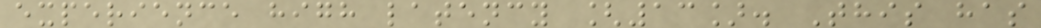experience high latency [13]. This has
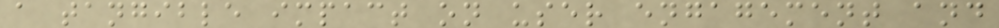a tangible impact on user engagement and
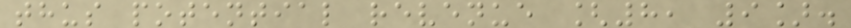thus potential revenue [8, 9].
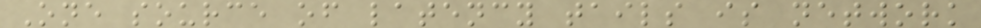One source of latency tails is network
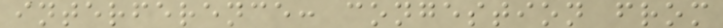interference: congestion from
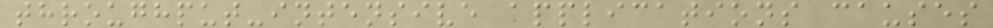throughput-intensive applications causes
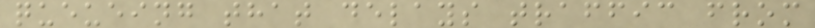queueing that delays traffic from
